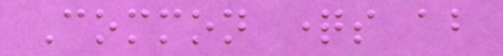Common questions about
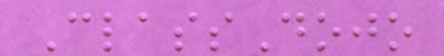ClassDojo
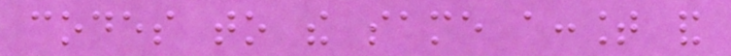codes to the same account and
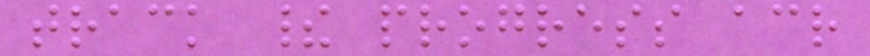track their progress across
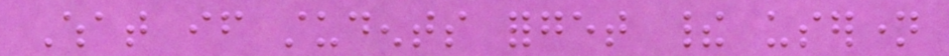What if students forget their username
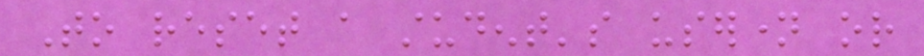To reset a student's username or
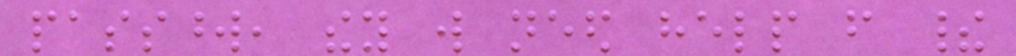password, they will need help from their
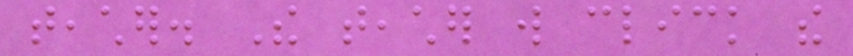teacher. The teacher will click the
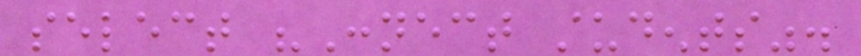select "Connect students".
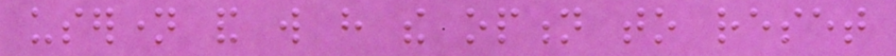username and will have the option to reset
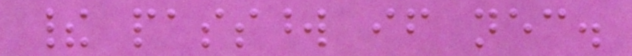their password if necessary.
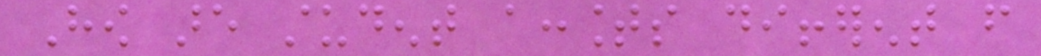How are student accounts different from
